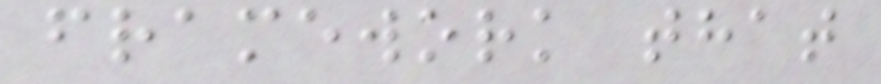framework that
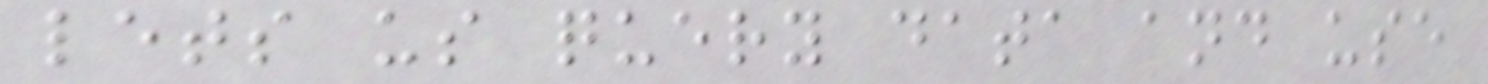lets us query data and use
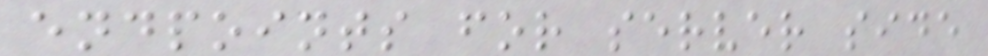endpoints for server side
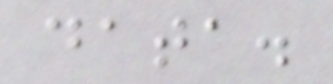data.
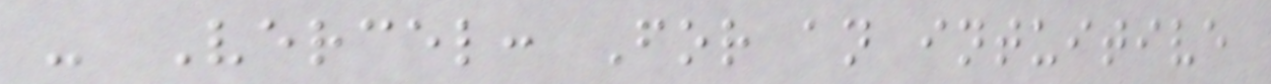- Vercel: For an intuitive
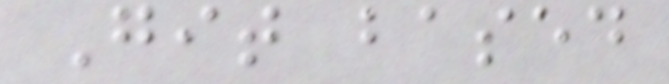Git based
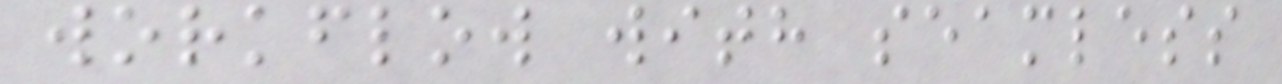workflow with seamless
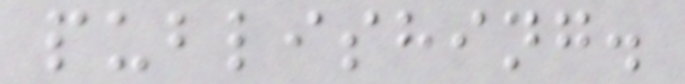publishing.
